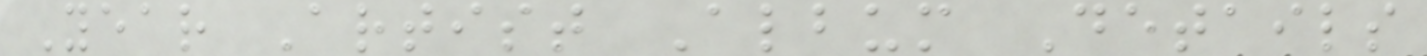Year Artist Album Details
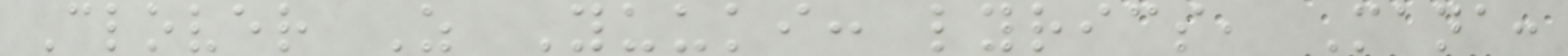Clover Z Yuuki: lyrics, Mana:
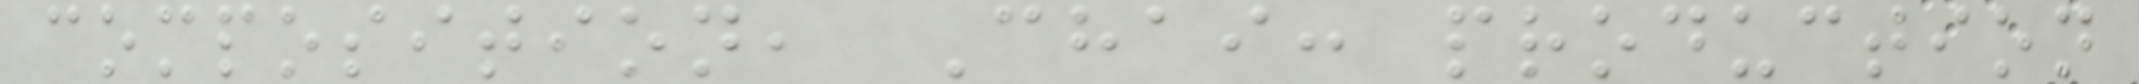composition, Chai: production
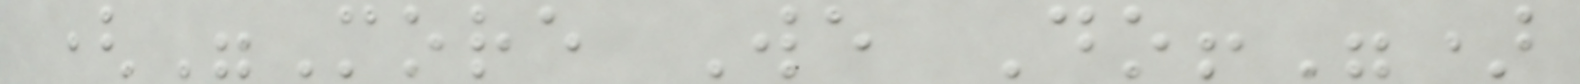("More We Do!")
